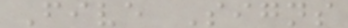Five Signs
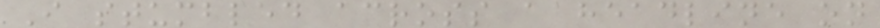I stumbled across a headline on
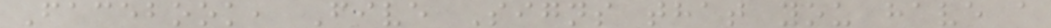Facebook, Five Signs that you have a
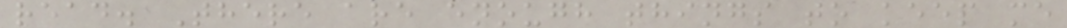read. There are enough things to keep me
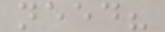need?
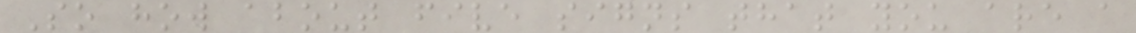So how about five signs that you are a
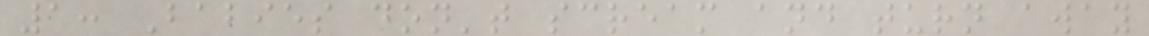1: Babies don't scream and turn away
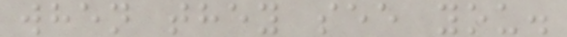when they see you.
